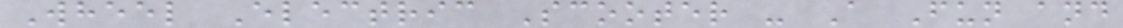Wheel Electric Scooter - A Fun and
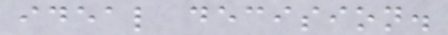ideal decision.
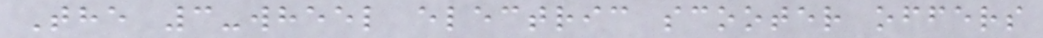The 3-wheel electric scooter offers
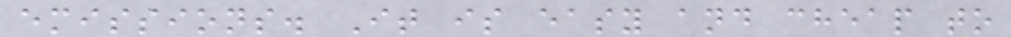emissions. It is easy and cheap to
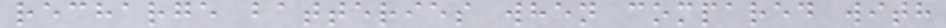recharge batteries when compared with
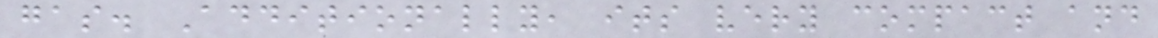gas. Additionally, its very compact and
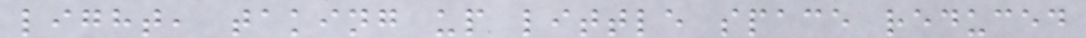light, taking up little space reduced
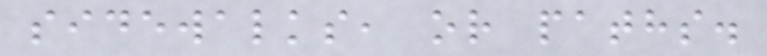sidewalks, or paths.
